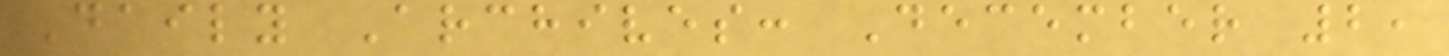Daily Archives: December 2,
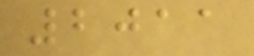2011
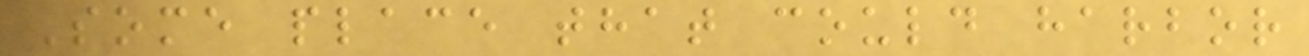Some place that could harbor
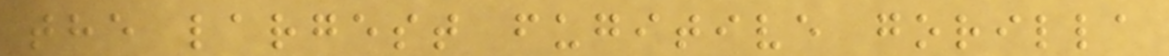the largest fugitive gorilla
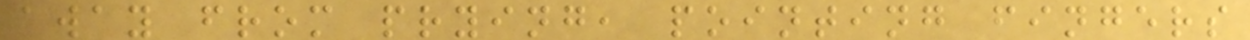away from prying, pointing fingers
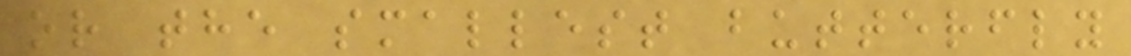or the smallest butterfly
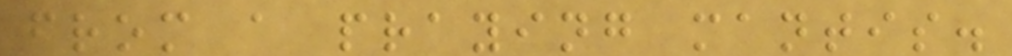from a praying mantis.
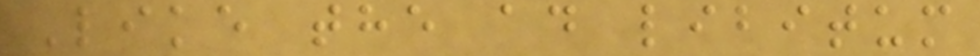Like the ad libitum
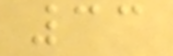33
